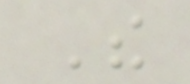The
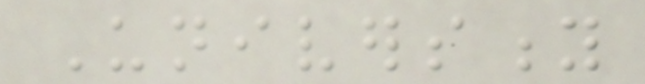University
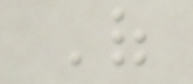Of
